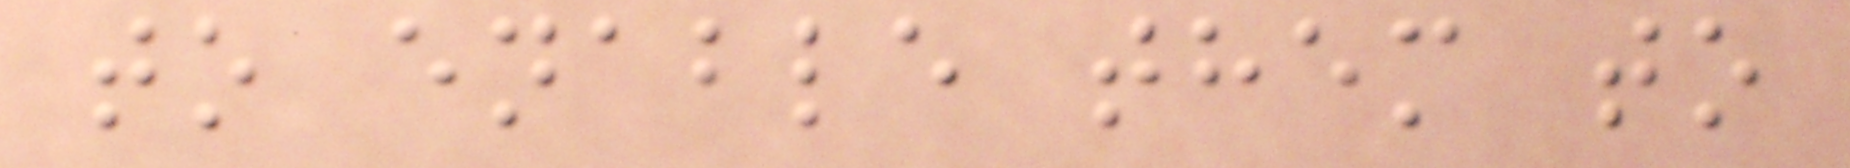to enable them to
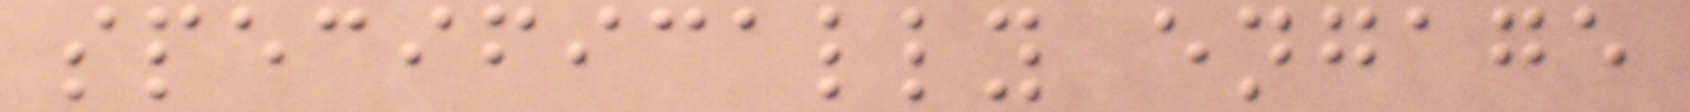specifically engage
